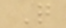Q
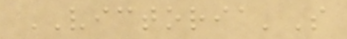VICTORIA'S
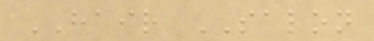HAIR SALON
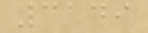3149
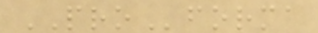PROforma
